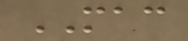MAC
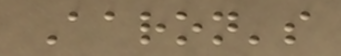Aaron's
